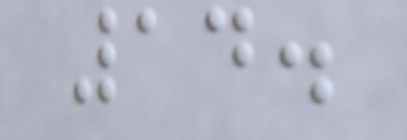14.
